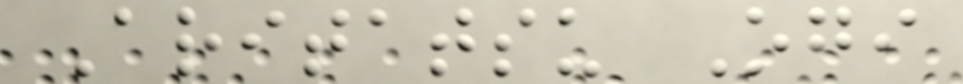Aritatsu Ogi
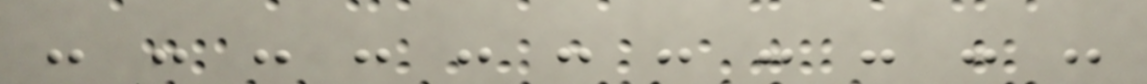- - - - - - - - - - -
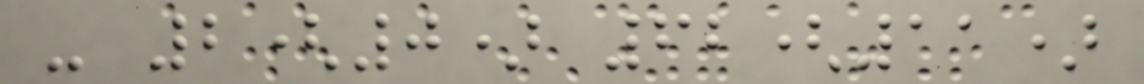- 2(0) 62(11)
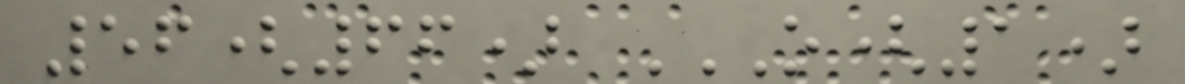56(66) O(1)
